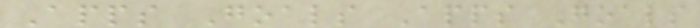Apps Goals Apps Goals
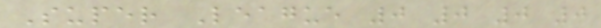Super League 0 0 0 0
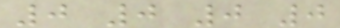0 0 0 0
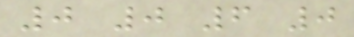0 0 6 0
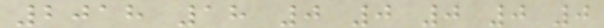2018 18 0 0 0 0 0
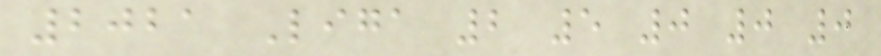2021 Liga 2 5 0 0 0
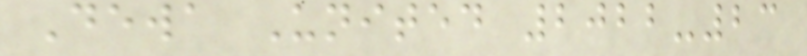Dewa United 2022-23
